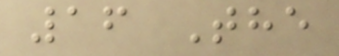16 The
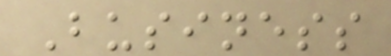Business
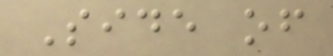Side of
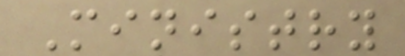Ministry
